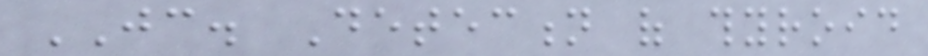JC. Detection of thyroid
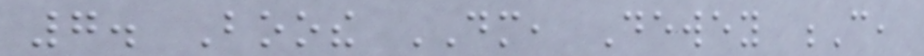7. Boothe DM, Dewey C,
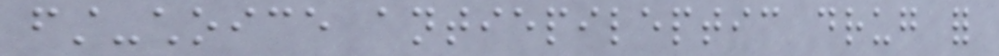first-choice antiepileptic drug for
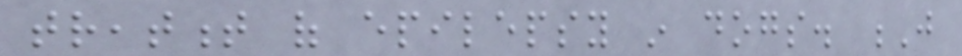treatment of epilepsy in dogs. J
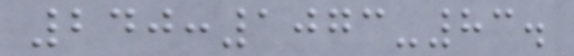240:1073-83.
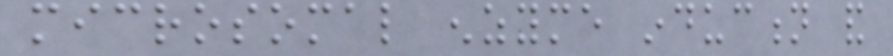microsomal enzyme induction and
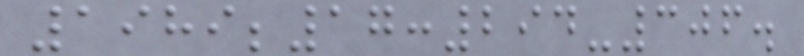1989;17:294-306.
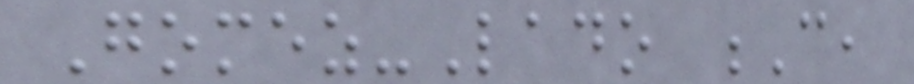Gomez-Lado C,
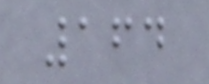164
